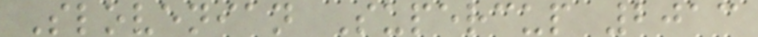Slovenian Supercup 2013
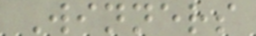Winners
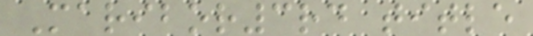Maribor3rd title
